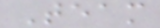Team
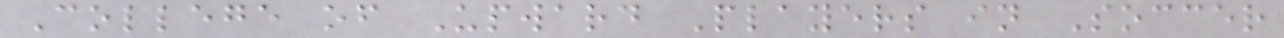College of Upward Players in Soccer
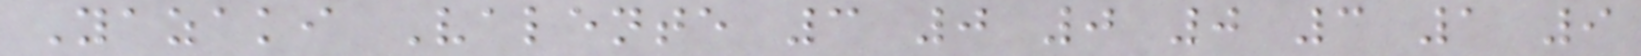Yazaki Valente 3 0 0 0 3 1 9
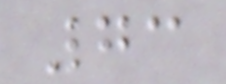73
